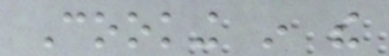Cooking in the
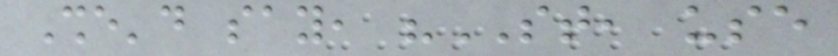She'd say, "ST, use
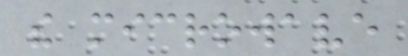the microwave
